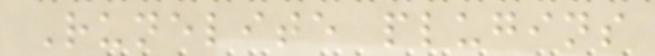Runelite plugins
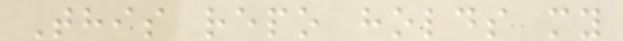This repo holds my
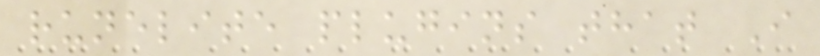runelite plugins that I
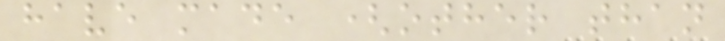have made (other than
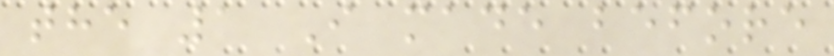the 1 I made before
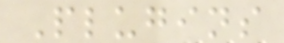Plugins
